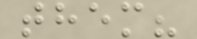them?
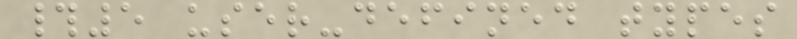#5 user-defined types
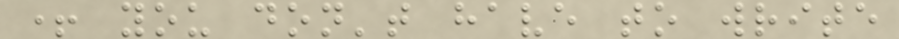+ you don't have to write
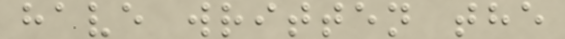have written the
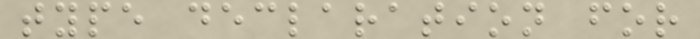type declaration for
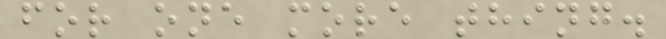for one more thing.
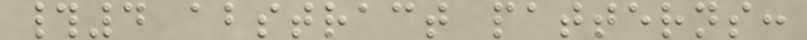#4 abstract patterns:
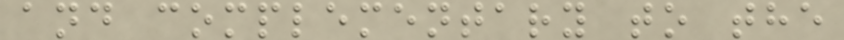and complementary to the
